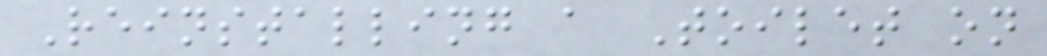Reinstalling a Toilet on
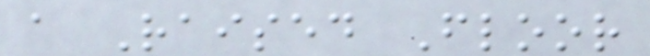a Raised Floor
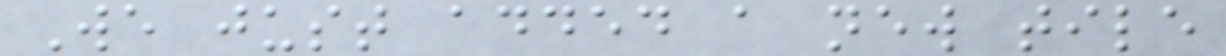We just added a new tile
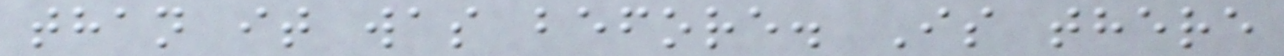than it was before. Is there
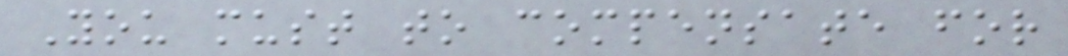You must to compensate for
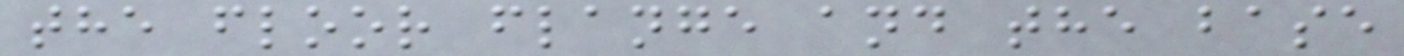the floor flange and the base
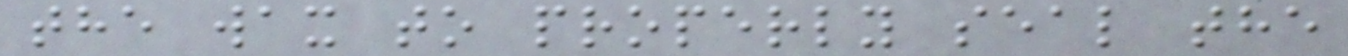the wax to properly seal the
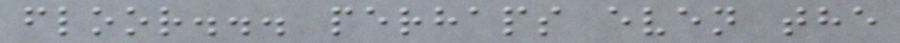floor... perhaps even the
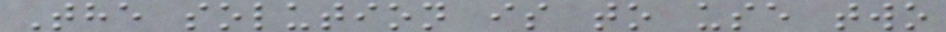The solution is to use two
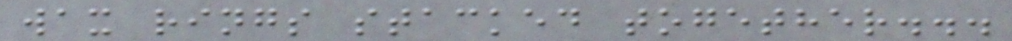wax rings stacked together...
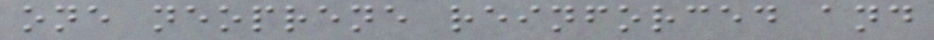one neoprene reinforced and
